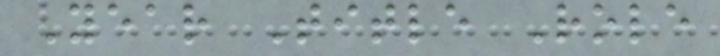Year Title Role
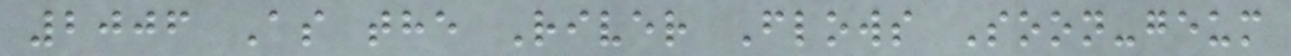2006 As the River Flows Soon-geum
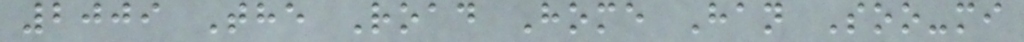2009 The Road Home Han Soo-mi
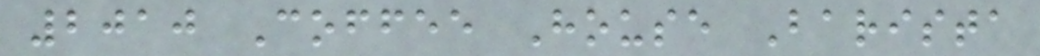2010 Coffee House Barista
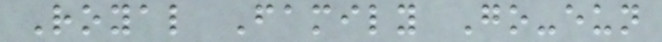Royal Family Go-eun
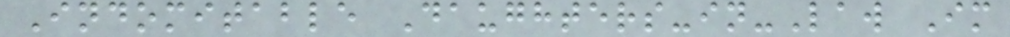Indomitable Daughters-in-Law Im
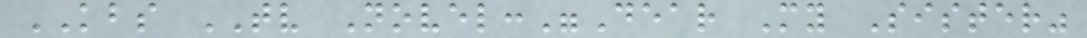KBS TV Novel:"Dear My Sister"
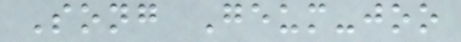Song Geum-joo
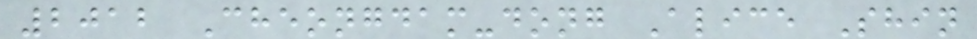2012 Cheongdam-dong Alice Shin
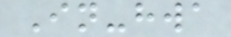In-hwa
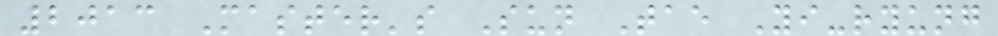2013 Master's Sun Tae Yi-ryung
